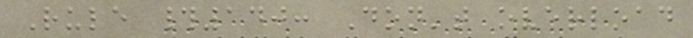Rule #140: Don't overload
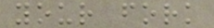your fork
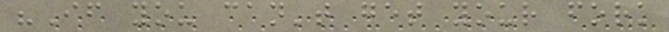"If you can't get your fork
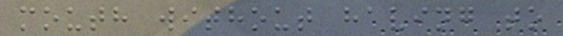mouth without having to
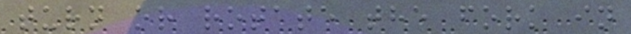turn or rotate the fork in
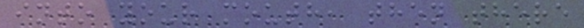into your mouth, then there
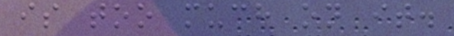is too much on it.
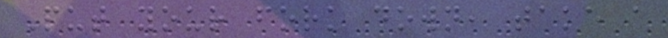Put your fork down, take a
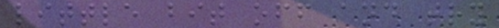little bit off and try
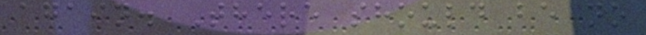again. There should be no
